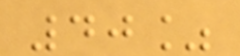40%
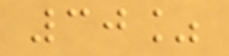30%
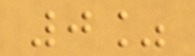0%
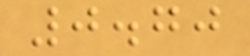0.70
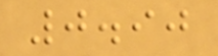0.90
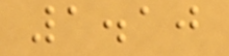1.10
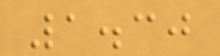1.30
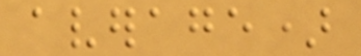average)
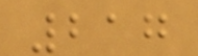217
